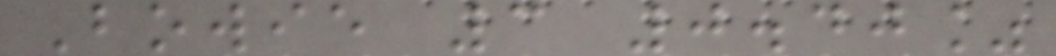Bowie 3 0.40%
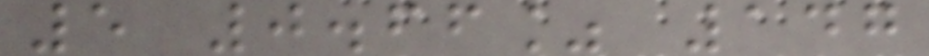5 0.66% 147
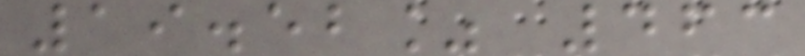19.52% 463
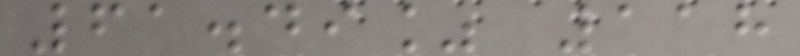61.49% 118
